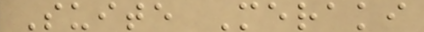Suite Meraki
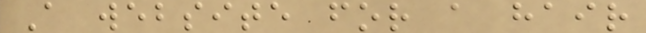A website for a hair
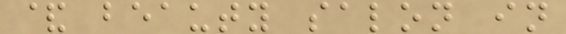& beauty salon in
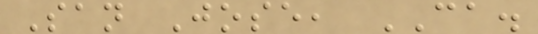San Jose, CA.
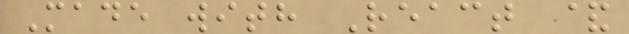Made with React &
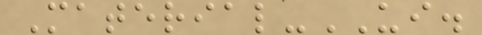Material-UI.
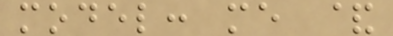model: me &
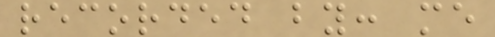recorded by: me
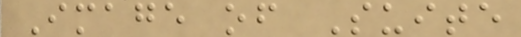Image of Suite
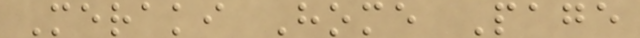Meraki Home Page
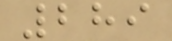289
